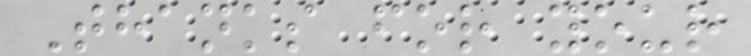Thanks for your
